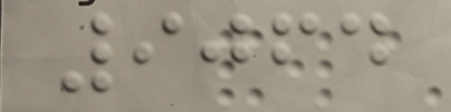9064
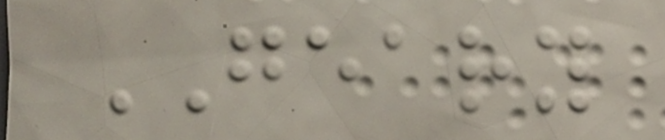GEARY
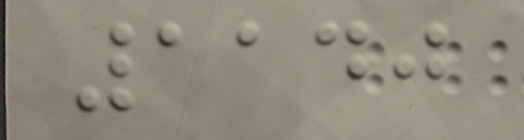1140
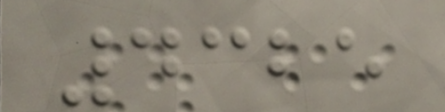4325
